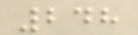248
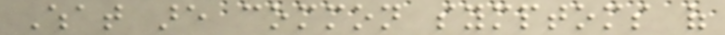What are common symptoms of
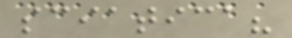sciatica?
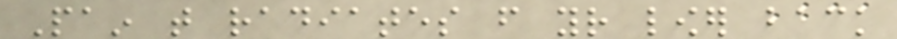Pain that radiates from your lower back
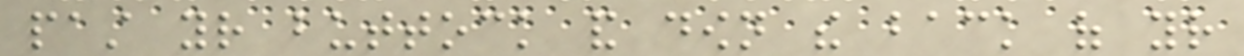past your buttock and down the back of your
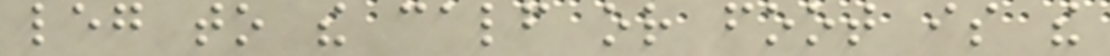leg to the calf or foot is the
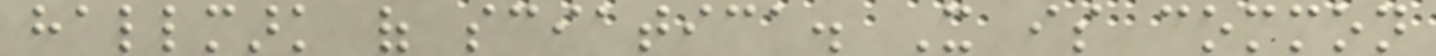hallmark of sciatica. It is common
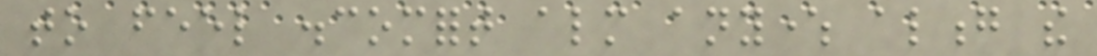to feel discomfort almost anywhere along the
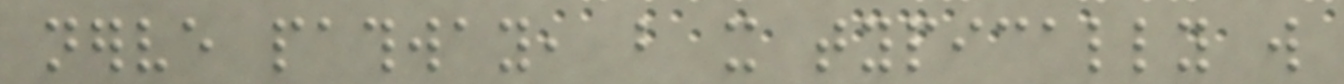nerve pathway, but it typically will
